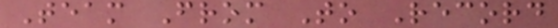Team From To Record
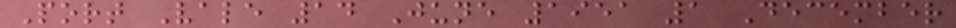Port Vale 14 June 1951 1 December
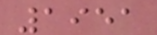1951
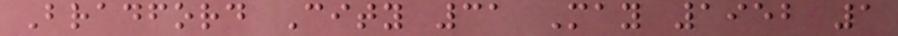Bradford City 31 May 1952 1
